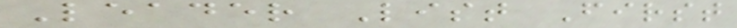Leader List First
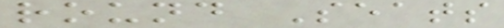round Seats
